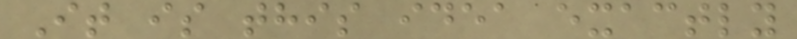It is this idea exactly
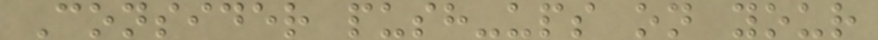Consider push-ups on your
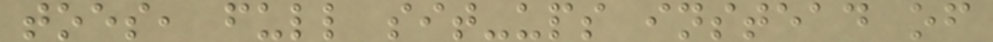toes, full sit-ups instead of
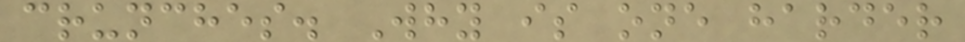crunches. Why is one harder
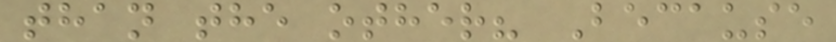than the other? Because
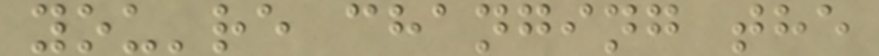you're changing the
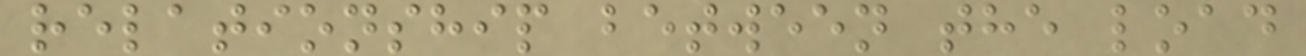relationship between the load
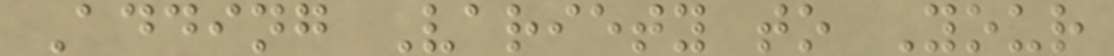Adding Variety to Your
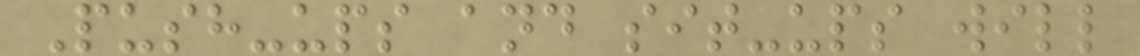Push-ups and sit-ups will
